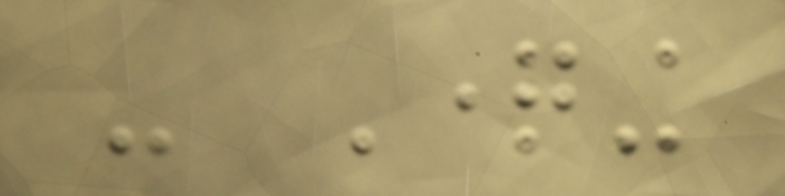- Questioning
